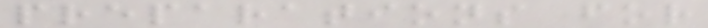preparations for
